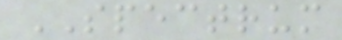SPECTRUM
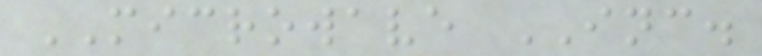MICROWAVE INC.
